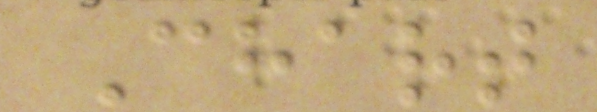Chart
